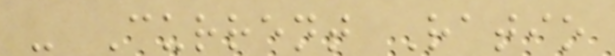- Current Ratio
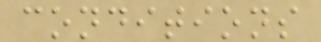conditions
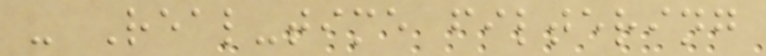- Real-time filtering
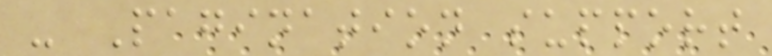- Pagination support
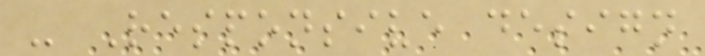- Responsive design
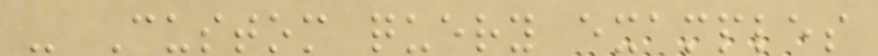- Custom query examples
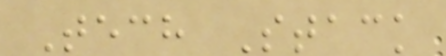Tech Stack
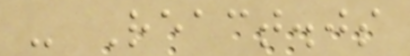- React.js
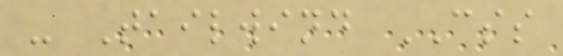- Tailwind CSS
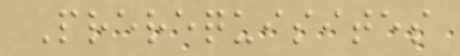Prerequisites
